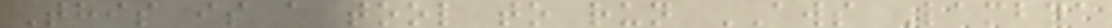This is a tool to run AWS Lambda
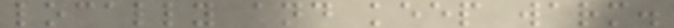locally and keep warm.
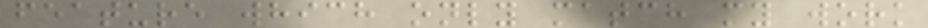feature which only match my work
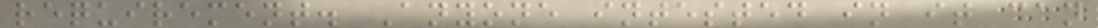requirement. Anyone intested in it can
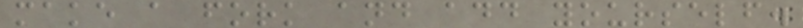make a fork and add yourself.
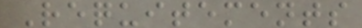Requitements
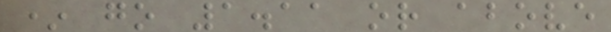* go 1.11 or above
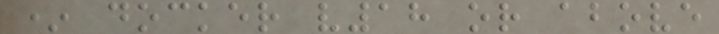* docker v18 or above
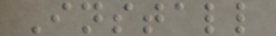Install
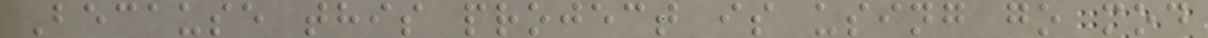Because this project is using go mod
